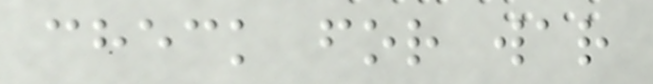check for war
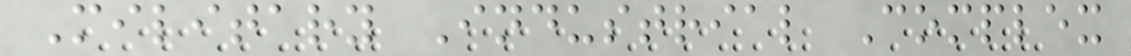Military Industrial Complex
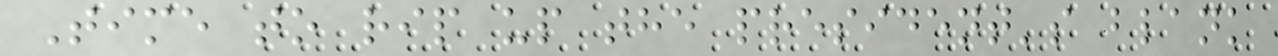Time to rip up the president's blank
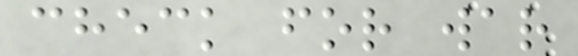check for war
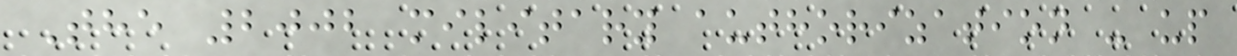The 2002 military authorization - up
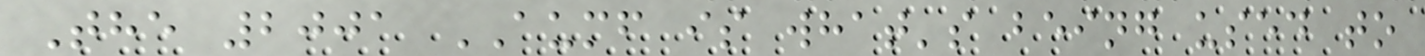The 2001 AUMF is what's being used to
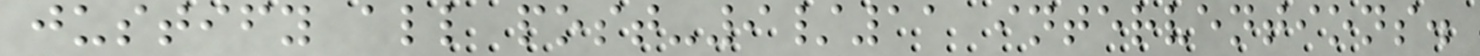justify all post-9/11 interventions.
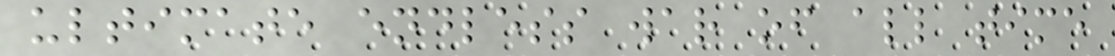ultimate endless war of all time
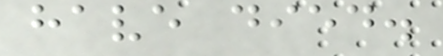have died.
